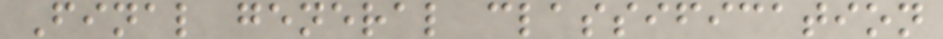Final general classification
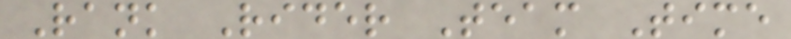Rank Rider Team Time
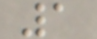1
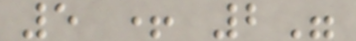5 + 2"
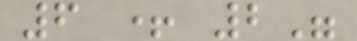6 + 2"
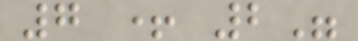7 + 2"
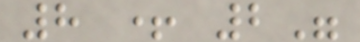8 + 2"
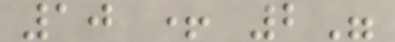10 + 2"
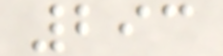293
